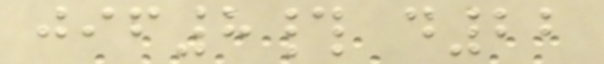jif8# d22
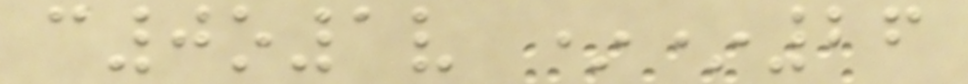c0o1v **26
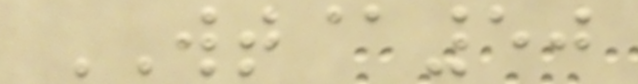WT@50
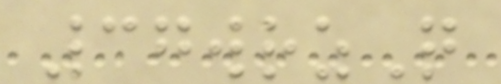37wrzQ
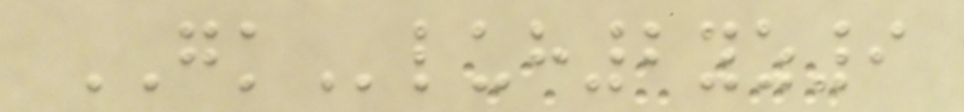GKluh2yz9
